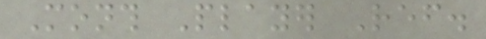Month Player Ref.
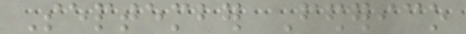September Federico
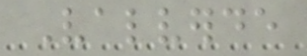Valverde
